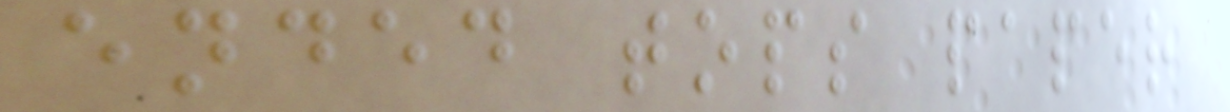ended tops paper
